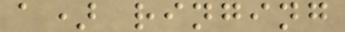a) ringing
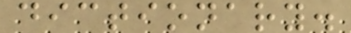dictionary.
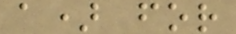a) for
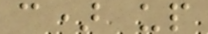c) up
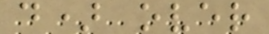d) over
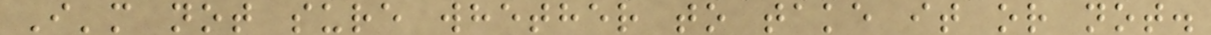I'm not sure whether to take it or not.
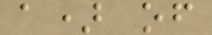a) of
